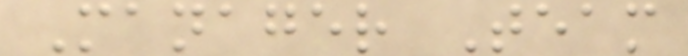Manager Team
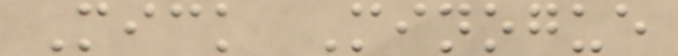Mick Minogue
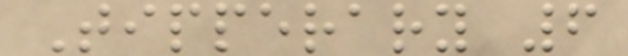Tipperary 6
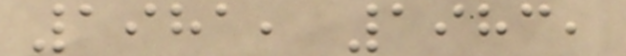1981, 1983,
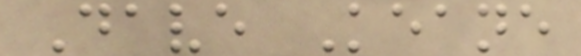Dave Keane
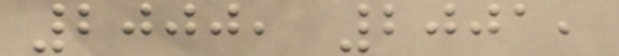2000, 2001,
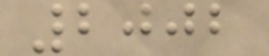2002
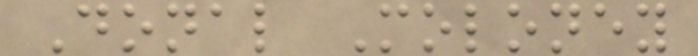Donal Moloney
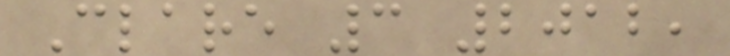Clare 3 2012,
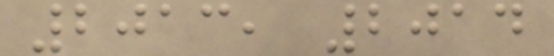2013, 2014
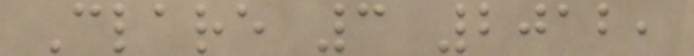Clare 3 2012,
